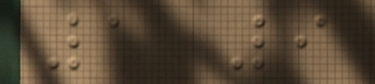1 9
